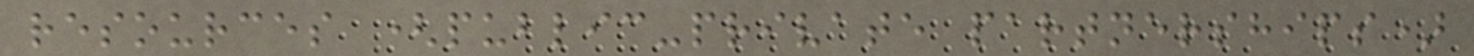resources (public-private partnerships)
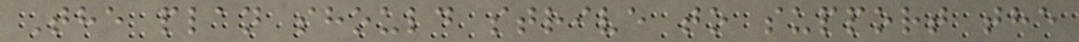The plan should strive to support the
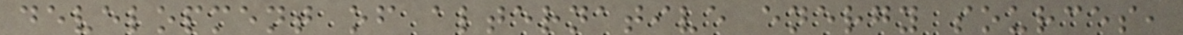development of alternative energy sources,
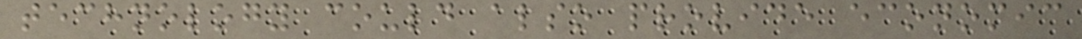technology could also provide economic
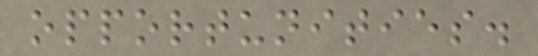opportunities.
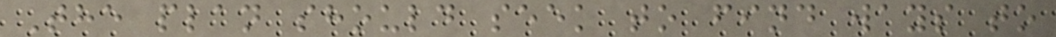The plan should seek to find ways to
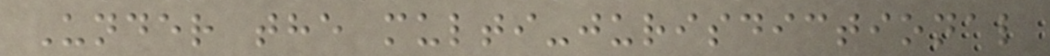Under the multi-jurisdictional
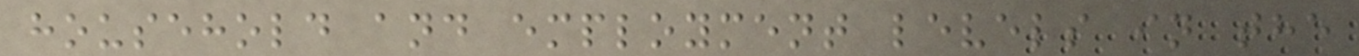household and employment levels in the
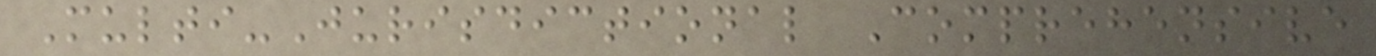Multi-Jurisdictional Comprehensive
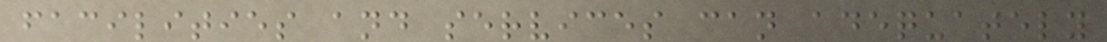facilities and services can adequately
